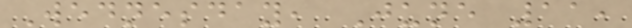Wednesday, June 11,
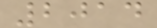2014
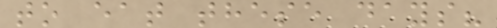to eat these days?
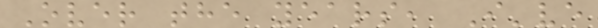Over the years, I've
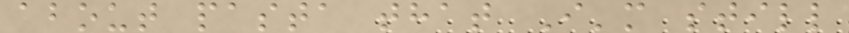about pasta that I'm still
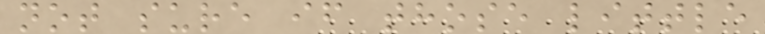not sure if those little
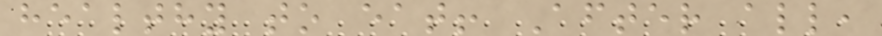healthy to eat! After all,
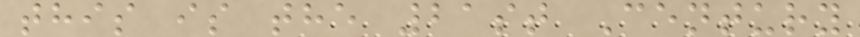this is the 21st Century
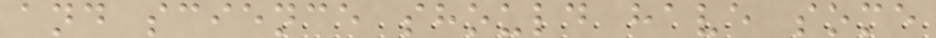and science should have some
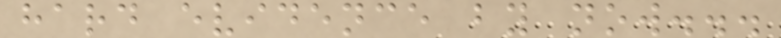hard evidence by now...
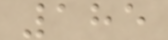185
